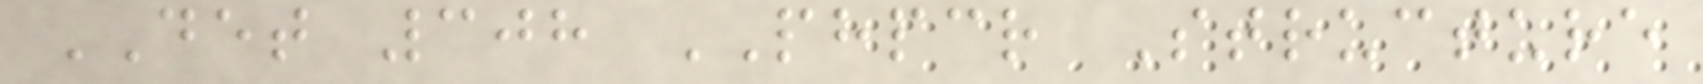DET 308 PHPCR Structure
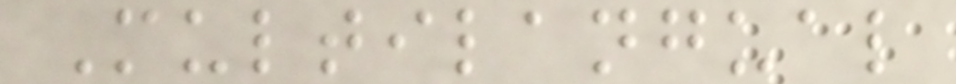Multilangual
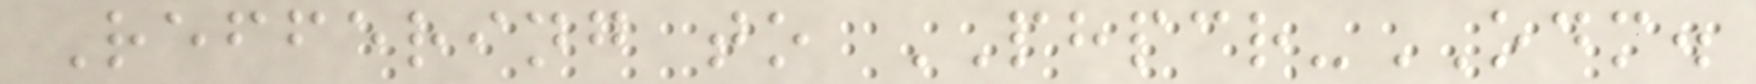Reffering to PHPCR-ODM.
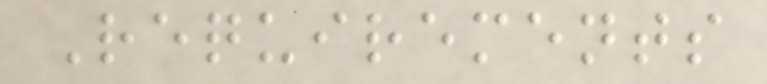Requirements
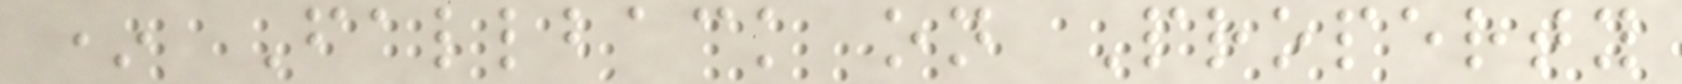* Fallback on Property
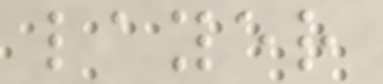layer
